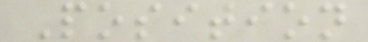Position
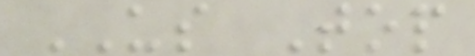US Top
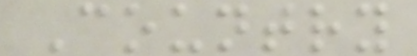Country
